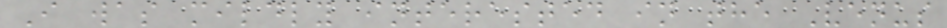I was mildly interested in the Venus
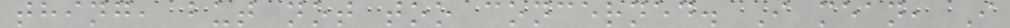thing, but not too concerned. I mean, I
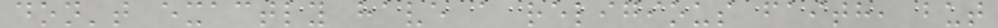don't exactly have a religious faith, but
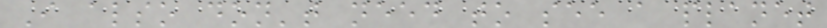I also don't need to see a planet
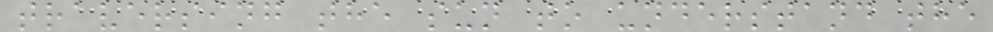traversing the sun to understand the
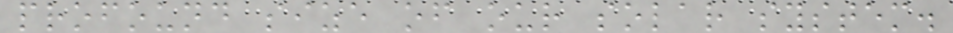profound size of our solar system.
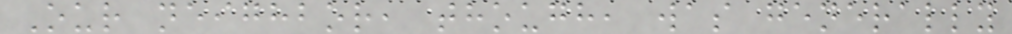Our neighbor, though, was generally
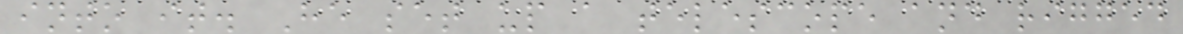into it. He set up a telescope and rigged
